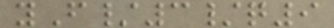yF/3/q9
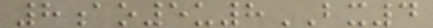8ao5u8BX4
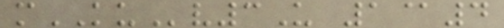mKUv3U 1@4
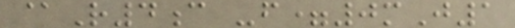@R4c -f=0mJ1
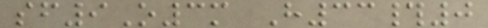sf9O3m H33#0
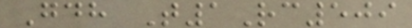Gdh T1Rc509
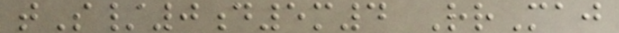tS/0d5m4 RrMaj
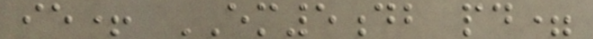ie+ EM5db pd=
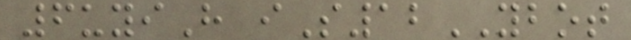6uyiH iS12YBOT
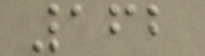162
